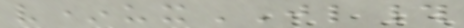v*uxJL#
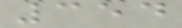354
